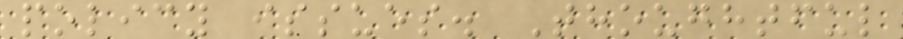policy issues. Thoughtful
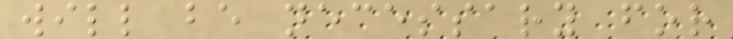will be necessary for
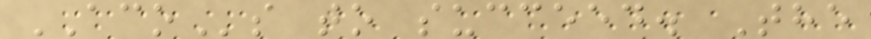ACOs to succeed. The
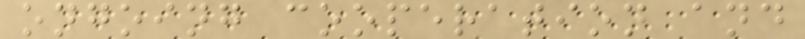ongoing cooperation and
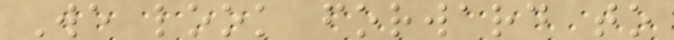We look forward to
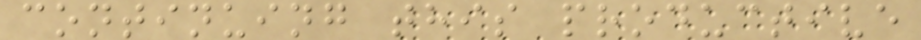continuing this productive
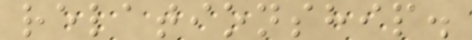relationship.
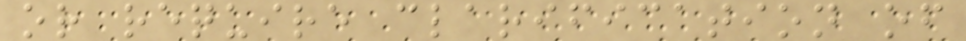or require clarification of
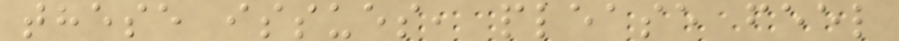these issues, please feel
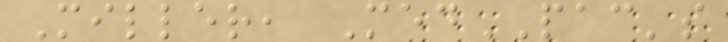Miller, MedPAC's
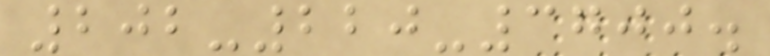202-220-3700.
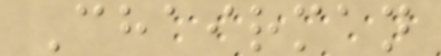Chairman
